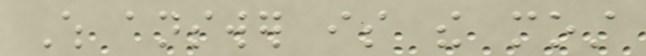Which answer is the most
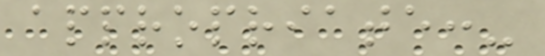appropriate:-
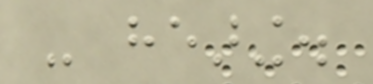- hearing.
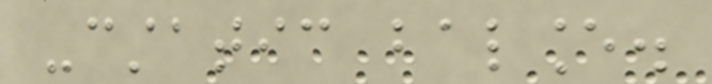-cstatic balance.
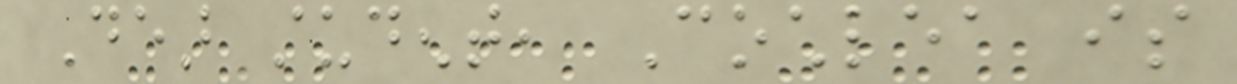Dear student, Cochlea is
